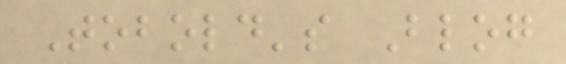Tobold's Blog
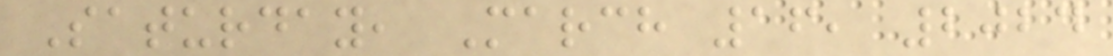Saturday, March 16, 2024
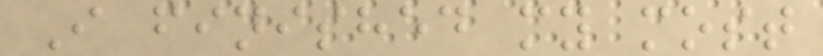I finished my most
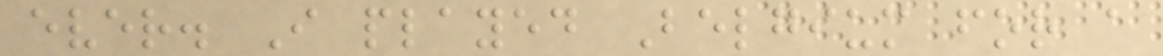ever. I played Belgium for a
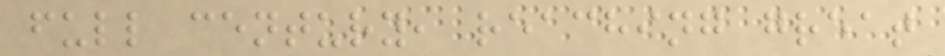full century, reaching great
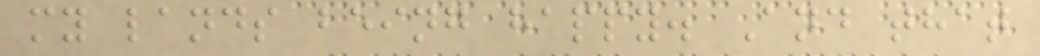my lands being happy. And that
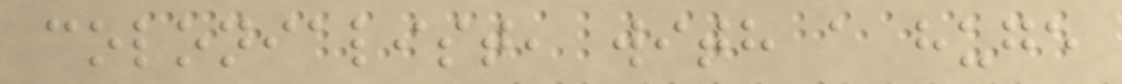colonialist, with a huge
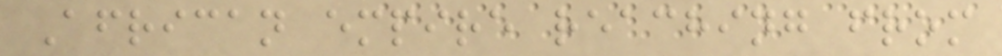African empire reaching from
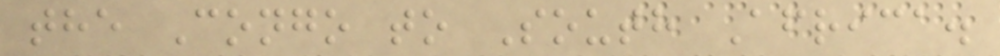the Congo to South Africa.
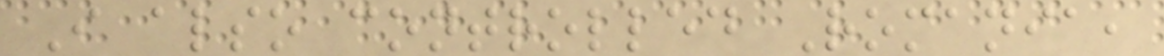I also controlled Romania,
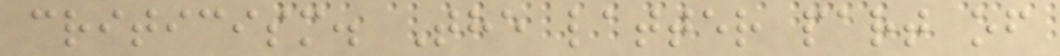criticism. The latter part of
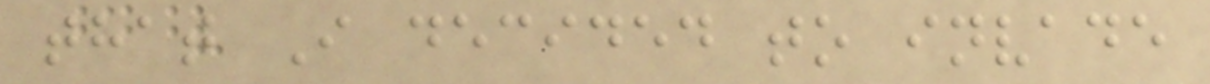that I decided to invade
